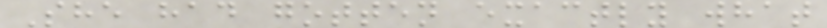She had gotten exactly what
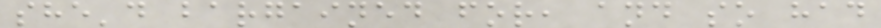she'd bargained for, and so had
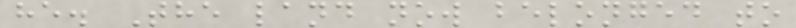he. The land now belonged to
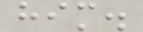him.
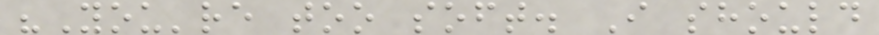"You're too soft. I should
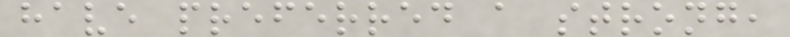have preferred a strong,
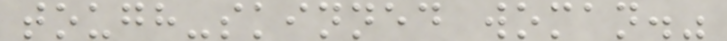tough-skinned woman."
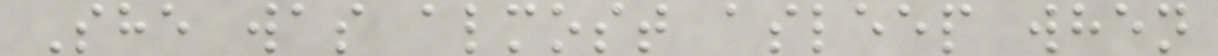She was almost asleep when
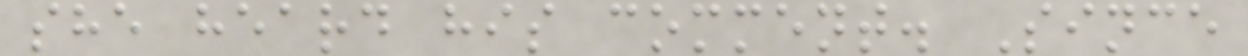she heard his comment. Since
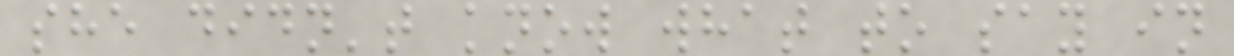she didn't know what to say in
